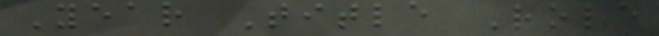Year Title Role
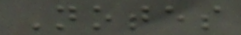Notes
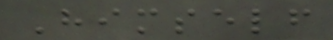Himself
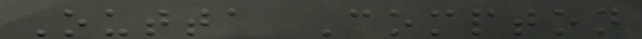Outta Compton
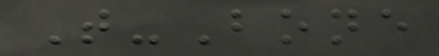T-Bone
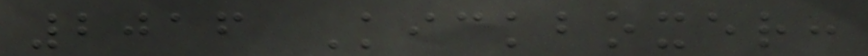2016 Kickboxer:
